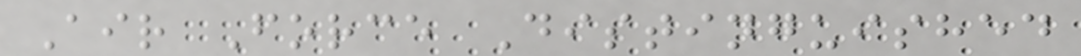Air Force Distinguished
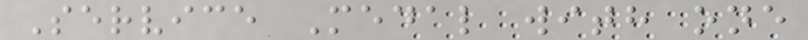Service Medal with one
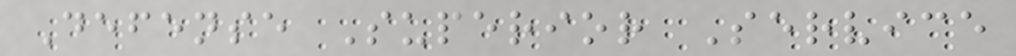Defense Superior Service
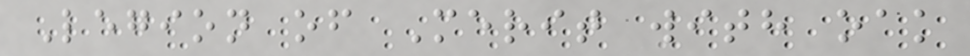Legion of Merit with oak
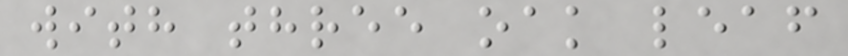with three oak leaf
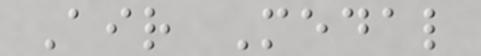Air Medal
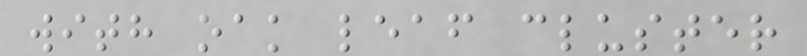with oak leaf cluster
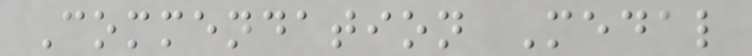Commendation Medal
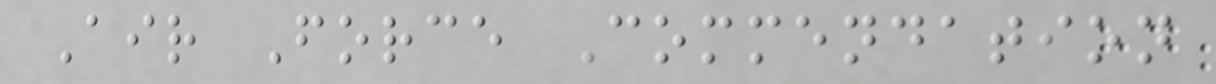Air Force Commendation
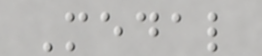Medal
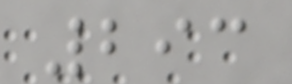293
